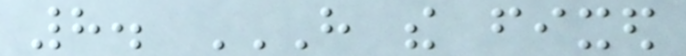8. HAVE THE FIXED
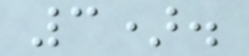3).
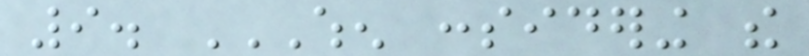9. WHEN CONSIDERING THE
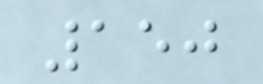150
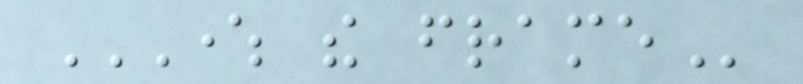WHERE THE FRAME
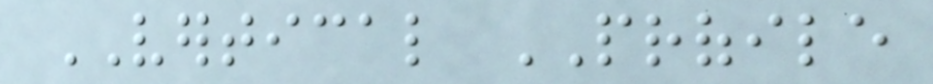VERTICAL PROFILE
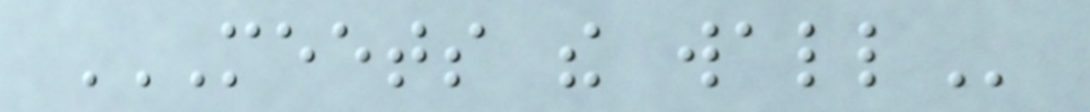MEETS THE WALL
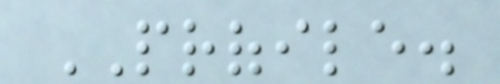PROFILE.
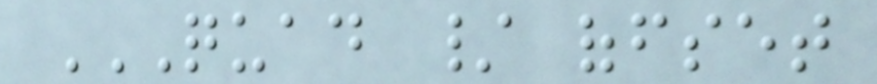QUAD / OFFSET
